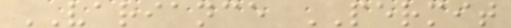VARIANCE PERMIT
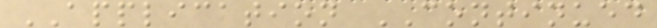APPLICATION CONTINUED
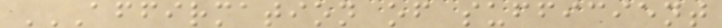AFFIRMATION OF SUFFICIENT
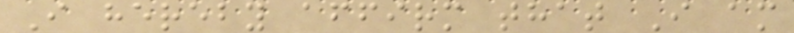I hereby affirm that I am
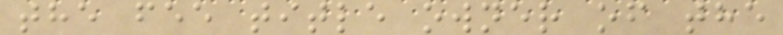the fee title owner of the
